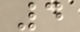4
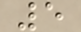5
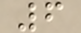6
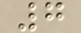7
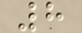8
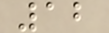12
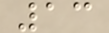13
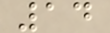14
